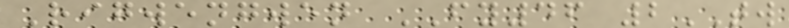Rigwengwen FY46 2TW
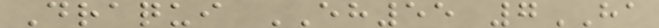Draqui EH55 7HA
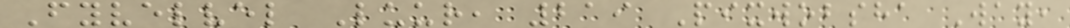Fyvelvel Luur, 219 Pixwobsha Way,
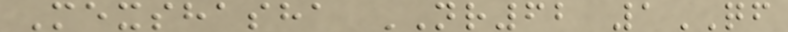Mexshasha NR62 1QF
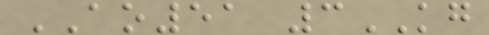AO51 3KG
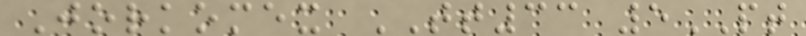Jorkomex TT33 5PT
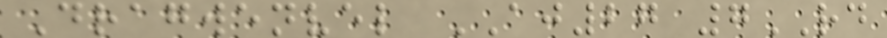Dragwenvel AJ27 7RD
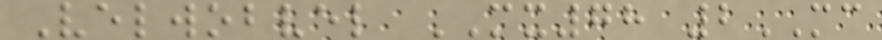Velwobvel MX78 2MC
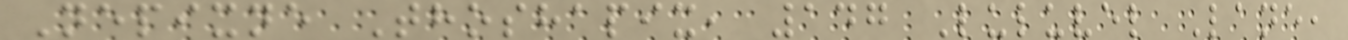Nepixne Thoshapix, 147 Luluvel Lane,
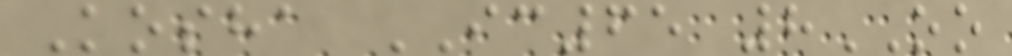Kosha IC65 8OO
